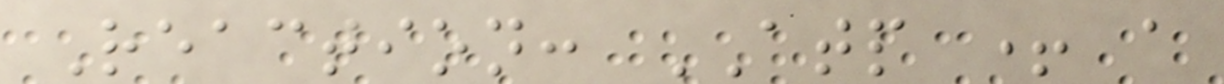Reaction: ATP + a
